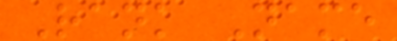Rank Name
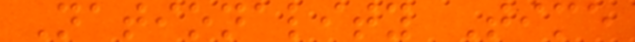Nationality Time
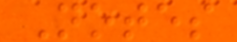Notes
